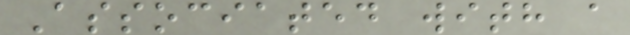Associated with a
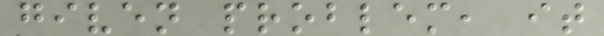given problem, it
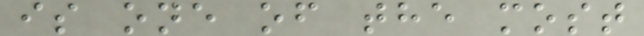is one of the most
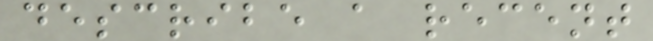describe a recent
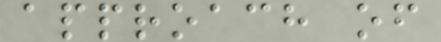approach of
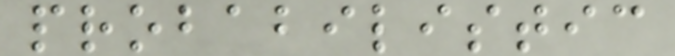probabilistic
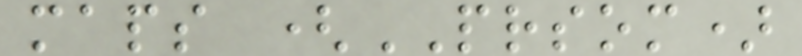maps (PRSOM)
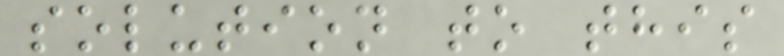solution to this
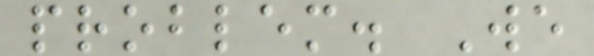problem. We
